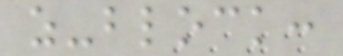as-block:
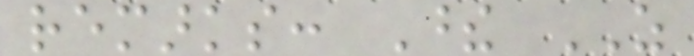remarks: These AS
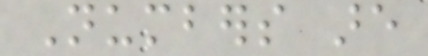Numbers are
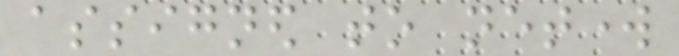assigned to network
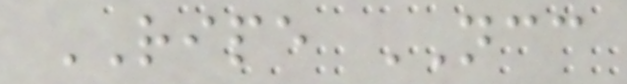RIPE NCC
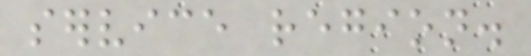service region.
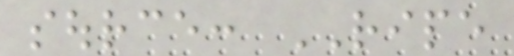source: RIPE
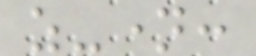as-name:
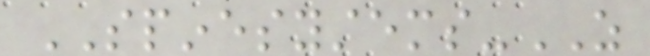SPINESYSTEMS-AS
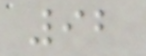92
